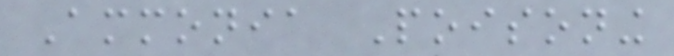Ammonia Poisoning
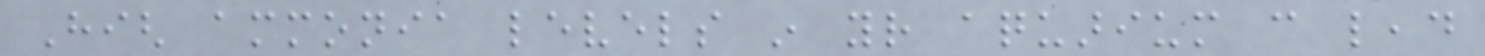High ammonia levels in your aquarium can lead
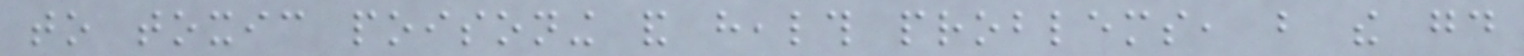to toxic poisoning and health problems, but the good
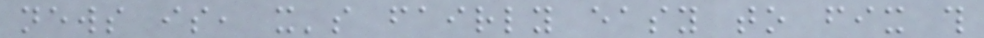news is, it's fairly easy to fix this
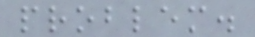problem.
